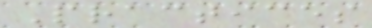Practices
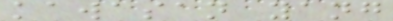kawasan yang
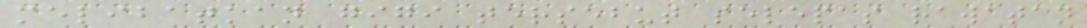melibatkan gigi tersebut selepas rawatan
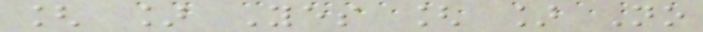[ ] Yes [ ] No
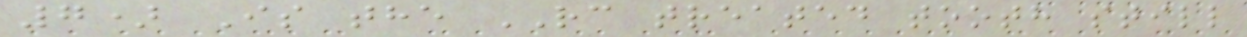7) Is the RC treated tooth still
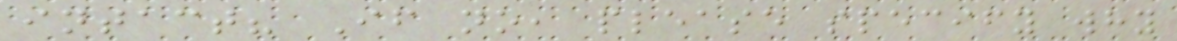intact? If no, please specify why
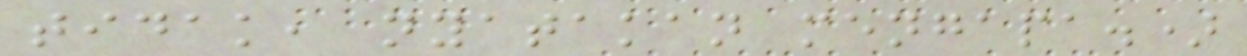tidak, nyatakan mengapa.)
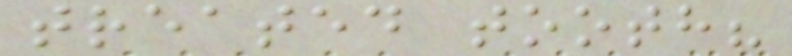treated tooth?
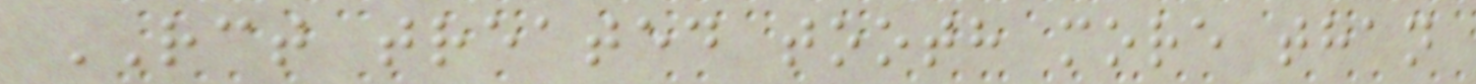RCT treated tooth more than
